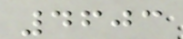4603
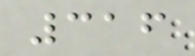316
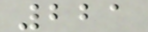221
